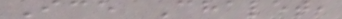Ice Chalet,
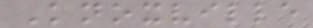Knoxville
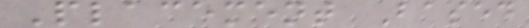Placement Based
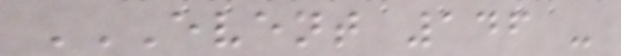EVENT 146 -
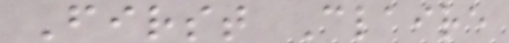First Claire
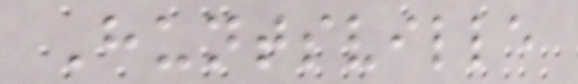Huntsville
